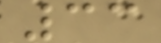33
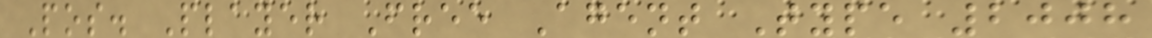Pos. Player Free Agent Type 2008
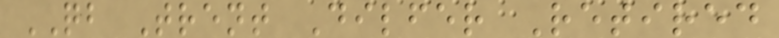QB Trent Dilfer Retired
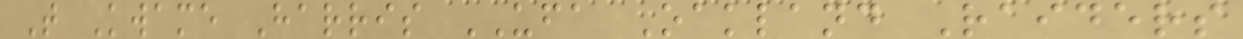T Kwame Harris UFA Oakland Raiders
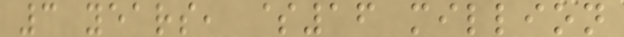3 years, $16 million
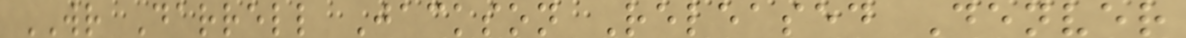WR Darrell Jackson Released Denver
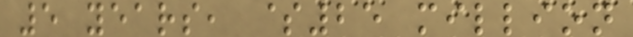5 years, $25 million
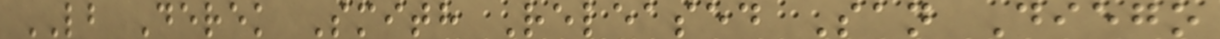LB Derek Smith Released San Diego
